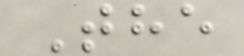The
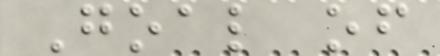Goal of
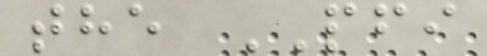the PFI
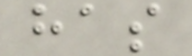has
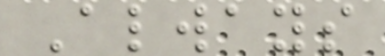Always
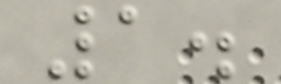1.
